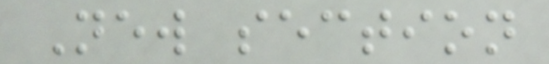New section
